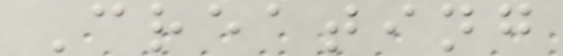Creating
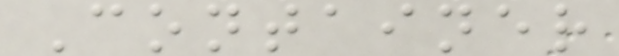Container
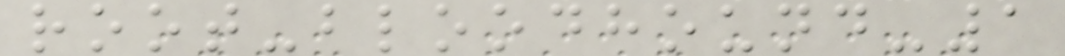root-bloodhound-1
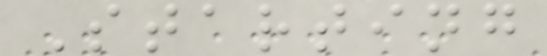Starting
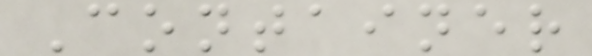Container
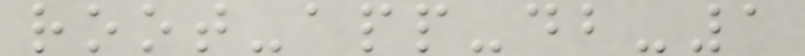root-app-db-1
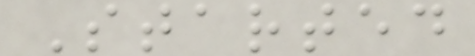Started
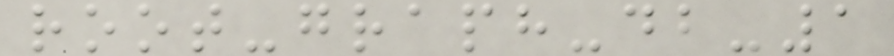root-graph-db-1
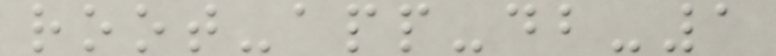root-app-db-1
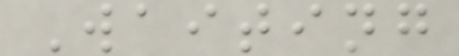Waiting
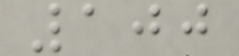100
